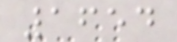1654
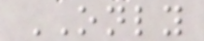ONLY
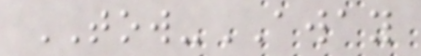TOW-AWAY
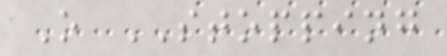O STOPPING
